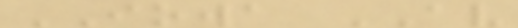IOWA AV
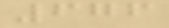676
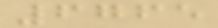6765
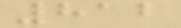812
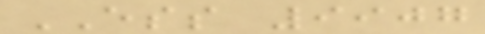ESS 9907
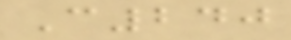C240
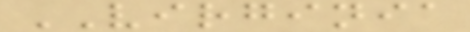VIRGINIA
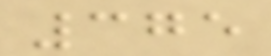375
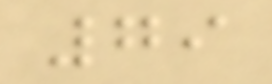79
